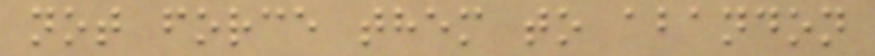not force them to abandon
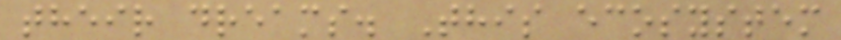their dreams. This ecosystem
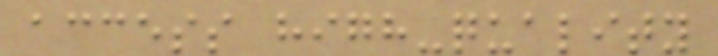access high-quality
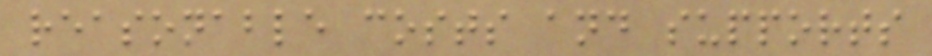reasonable costs and supports
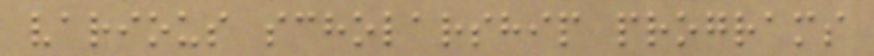various scholarship programs
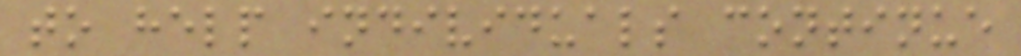to help individuals continue
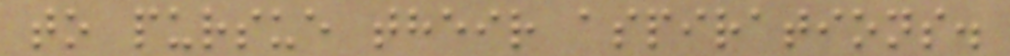to pursue their aspirations.
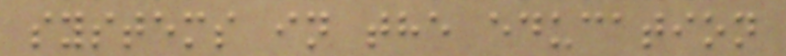systems in the education
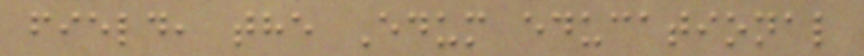field, the Edum educational
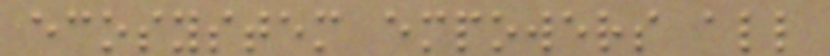ecosystem empowers all
